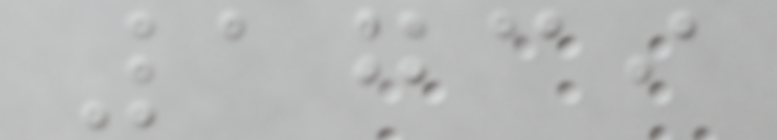1739
